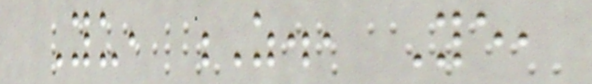Yu, Z., Ye,
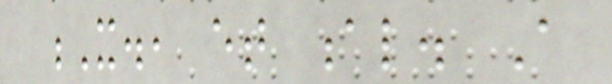X., et al. A
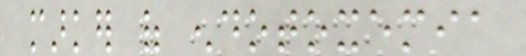marker of endotoxemia
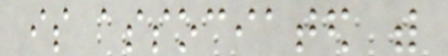is associated with
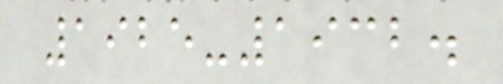1925-1932.
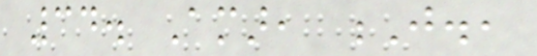34. Amar, J.,
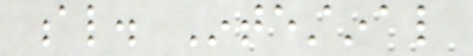al. Intestinal
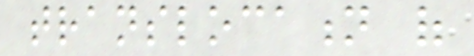translocation of
